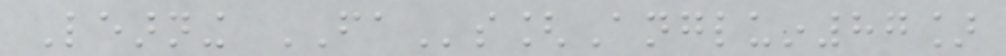Learning FAs[Angluin87]
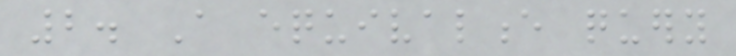2. A equivalence query
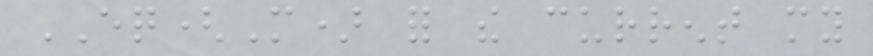EQ(M) for the current my
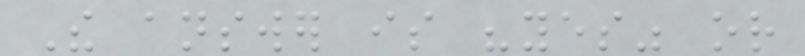The answer is "yes" or
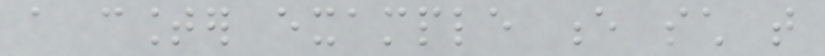a counter example e such that
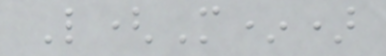L(M*)
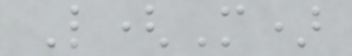L(M)
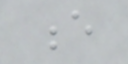e
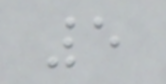5
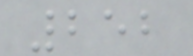252
